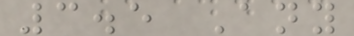3.5 Any
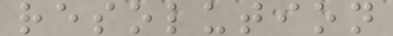resolution
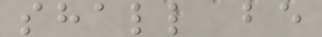shall be
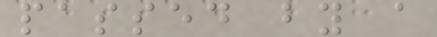passed by a
